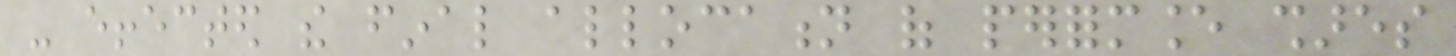- effected the final allocation of performance shares
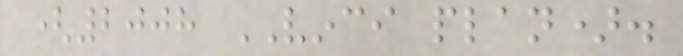(2008 VINCI plan).
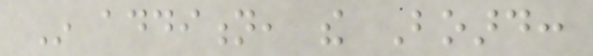In addition, the Board:
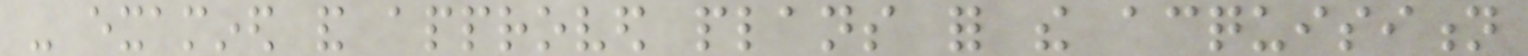- examined and approved plans for the acquisition
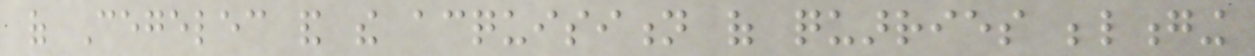of Cegelec and the acquisition of quarries belonging
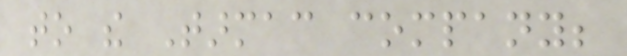to the Tarmac company;
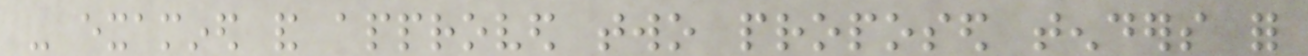- examined and approved two proposed tenders for
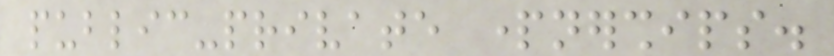public-private partnerships.
